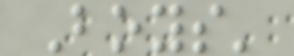Boys'
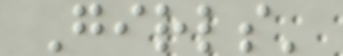Girls'
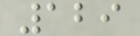129
